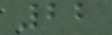22
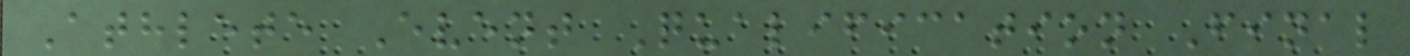Athlete Event Qualification Final
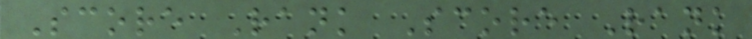Score Rank Score Rank
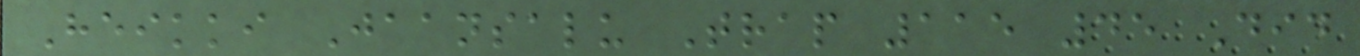Heikki Jaansalu Trap 115 45 Did
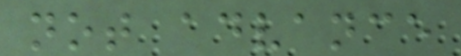not advance
